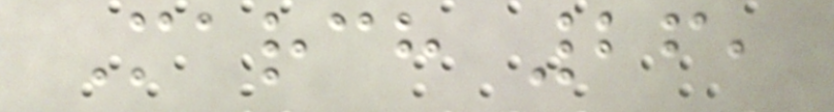March 26,
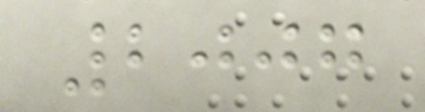2007
